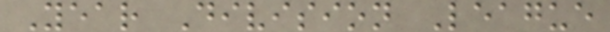Year Division League
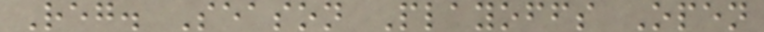Reg. Season Playoffs Open
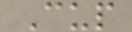Cup
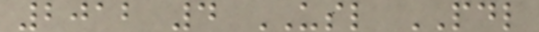2012 4 USL PDL
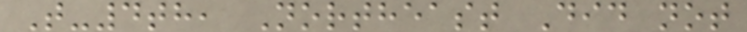T-4th, Northeast Did not
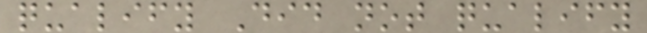qualify Did not qualify
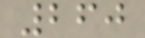260
